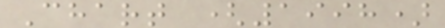Chart (1998)
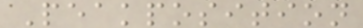Peakposition
